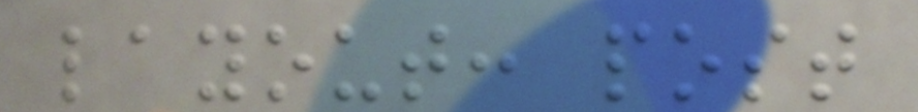layout: post
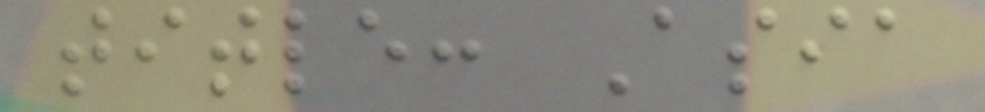title: Asia
